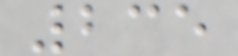235
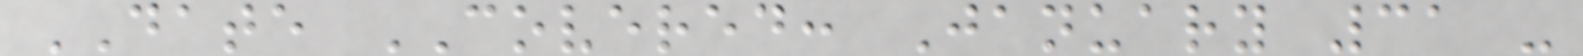DATE COVERED: January 31 -
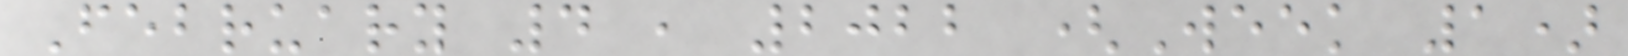February 4 , 2022 (Week 1)
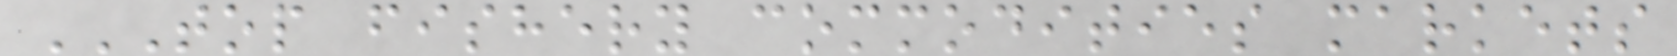TOP FISHERY COMMODITIES MARKETS
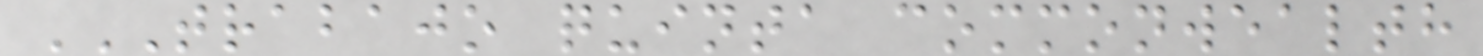TRABAJO QUINTA COMMONWEALTH
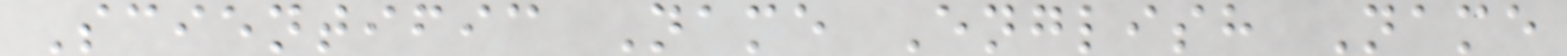Scientific Name English Name
